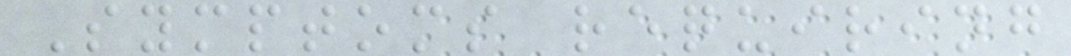Symptoms requiring
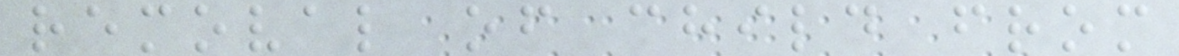removal of child from
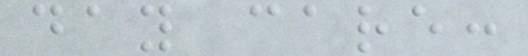day care:
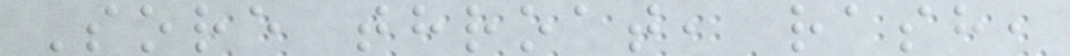Sore throat, rash,
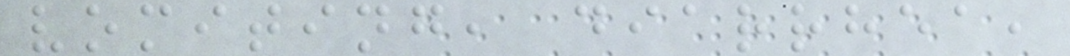vomiting, diarrhea,
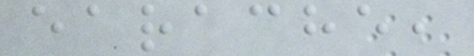earache,
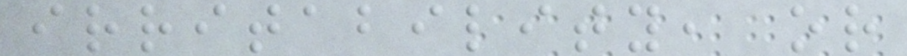irritability, or
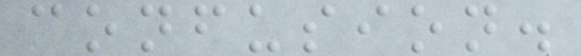confusion.
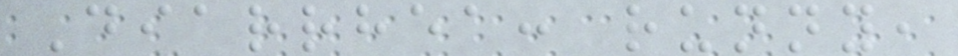Diarrhea: runny,
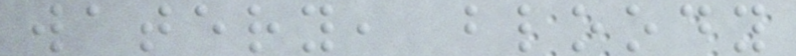watery, bloody
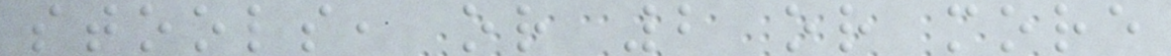stools, or 2 or more
